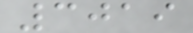3019
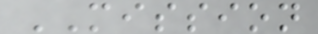MISSION
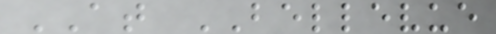AT BELLEVUE
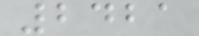2421
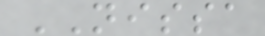NISSA
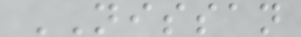NISSAN
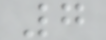7
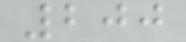200
